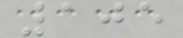105
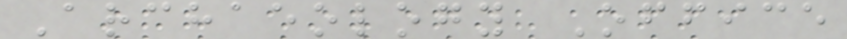Archaeology Office
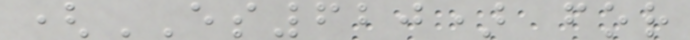(ES620) for
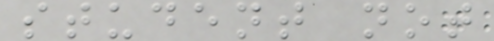student not
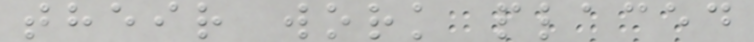their work placed
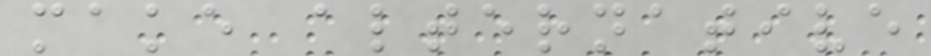make alternative
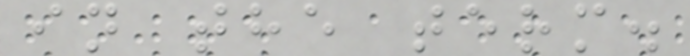in the term.
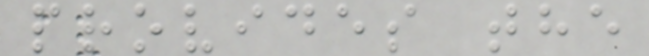provides the
